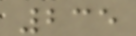235
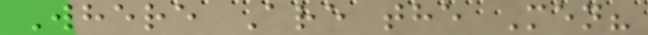Where Are the Men?
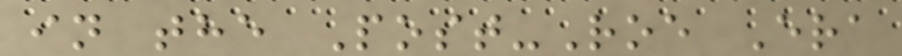in the Post-Roe Era
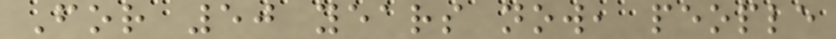For 50 years now, people
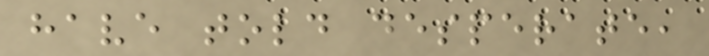have told desperate,
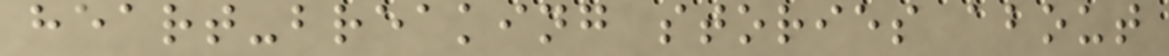heart-breaking stories about
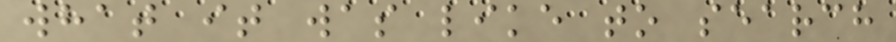what it was like to search
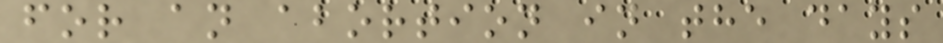for an abortion in the days
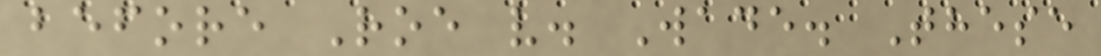before Roe v. Wade. These
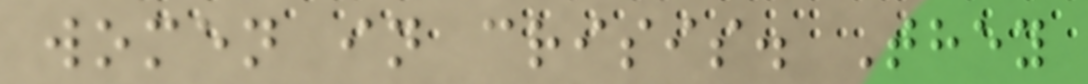women in crisis. They
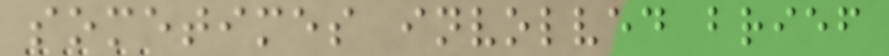sometimes involved brief
